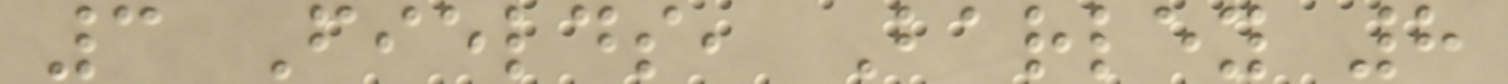3 Fields, Barley 8
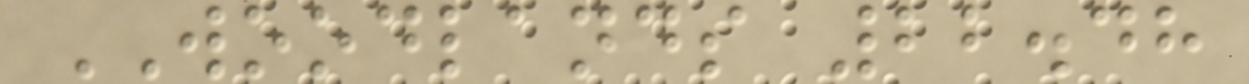WOODLANDS 22.48
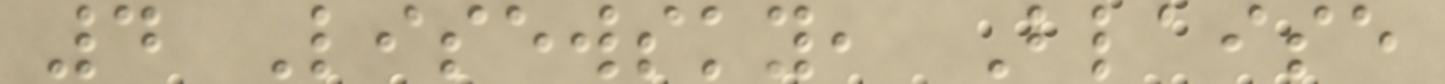4 Lisewsky, Blaise
